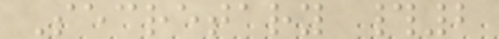Secretary #2
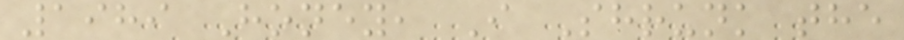1989 Honey, I Shrunk the
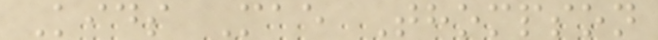Kids Mae Thompson
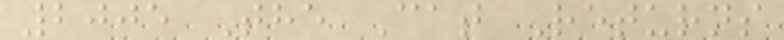2005 The Cat Returns
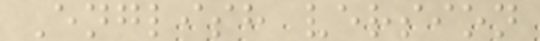English version
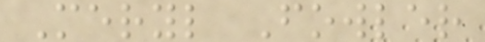Meryl Fowler
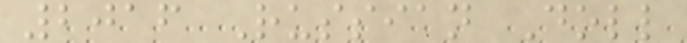2016 Russian Doll
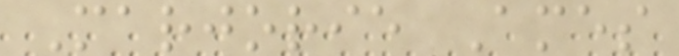Marjorie Ames
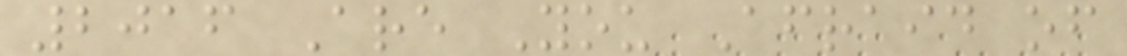2016 Are You Afraid of
